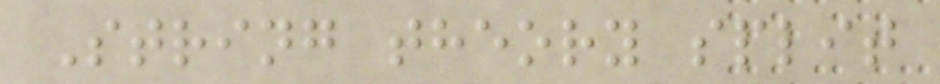String theory split
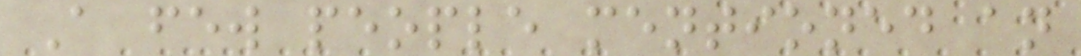A few people mentioned an
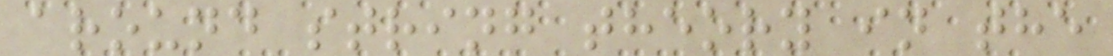around string theory in the
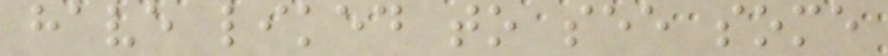have liked to see some
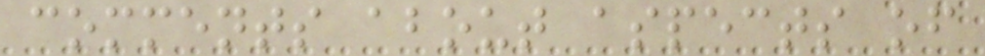comments about aspects of
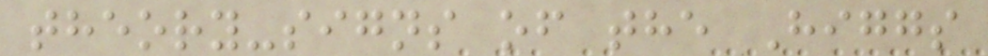theory-signs of the Higgs
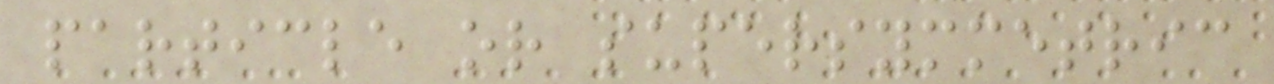particle or supersymmetric
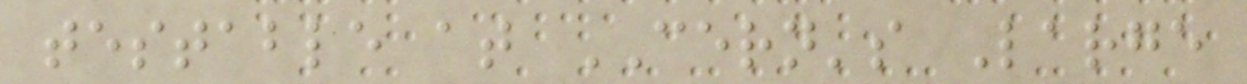testable at CERN's Large
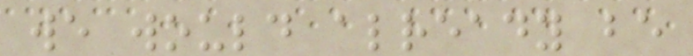we would already be
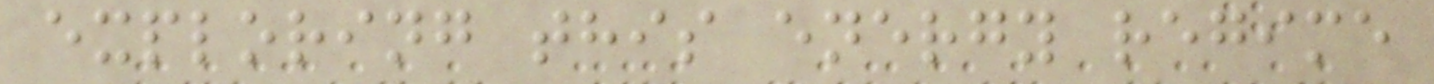exploring this energy regime
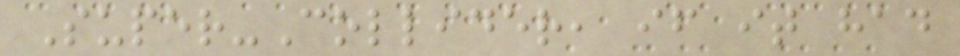Super-Collider, if it had
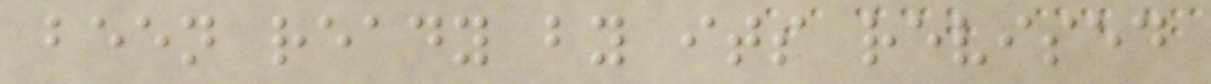been ready by its revised
